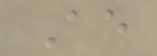Ae
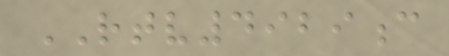RTV4929c
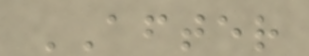AFTER
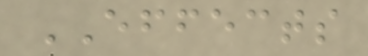EFFECTS
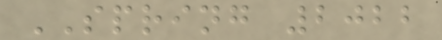SPRING 2022
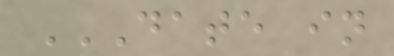DATE IN
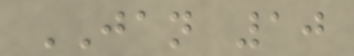JAN 10
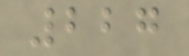227
